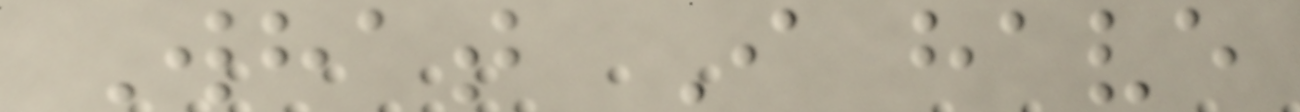What I have
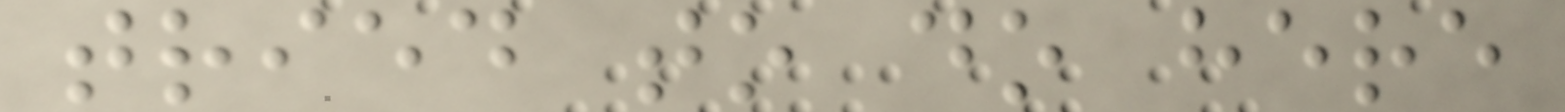tried to do here
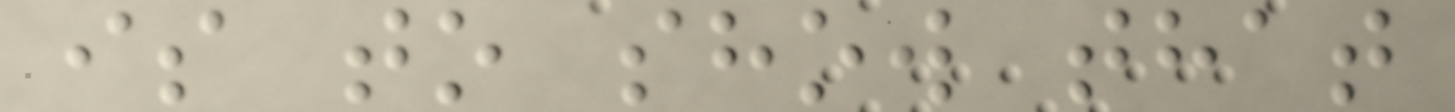is to show that
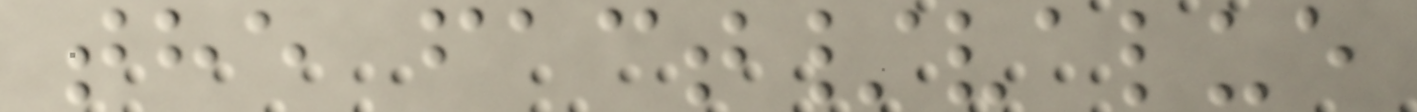the fact/value
